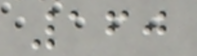160
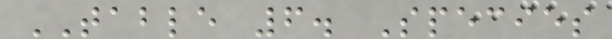TABLE 6. Species
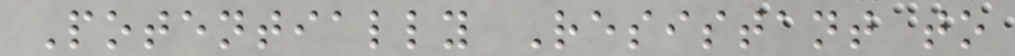Potentially Resistant to
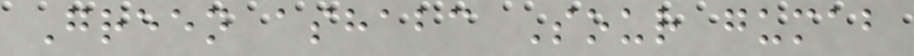Green ashabc Sour gumab
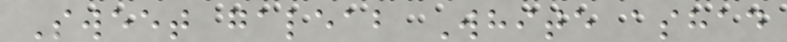Sweet galeab White ashad
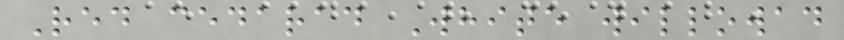Red cedarad White willowad
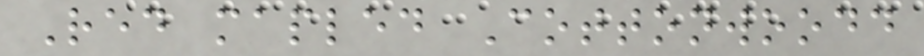Red mapled Cottonwoodd
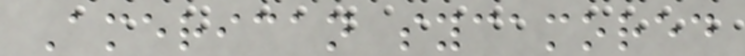American sycamored
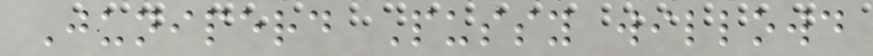Juniperd Pussy willowd
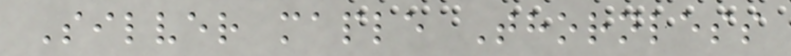Silver maple Thornless
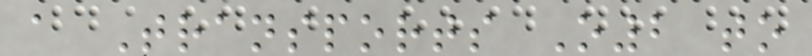a Transports O2 to
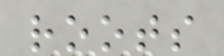roots
